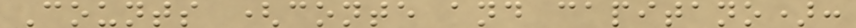Counts (conte and capitano):
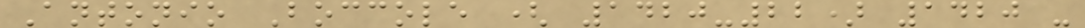Antonio Boccole ( 1420-22) 1420 -
